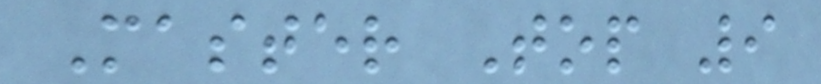Master Top 9
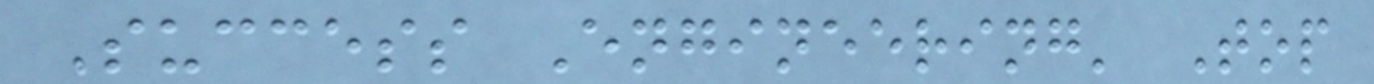Success Engineering' Top
